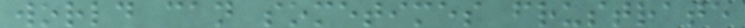world can sometimes frustrate
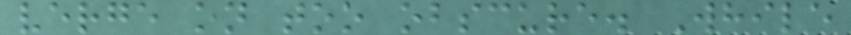verge on too obscure. While
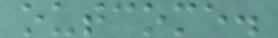outcome.
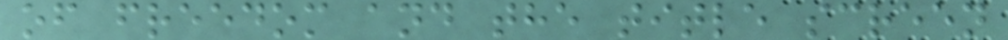of freedom and the title screen
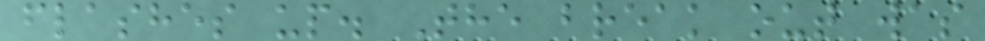flashes up. The break out was
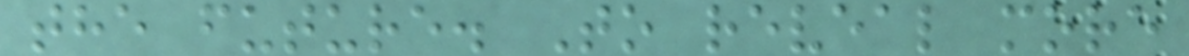the future. To reveal more
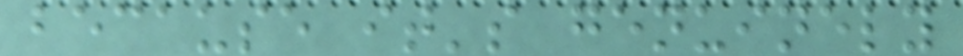because it's genuinely
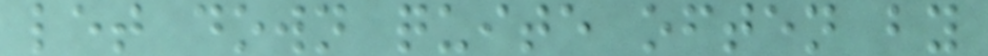let down quite often by
